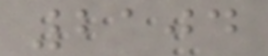2104
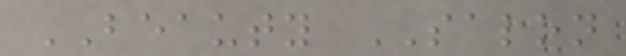BEAUTY SALON
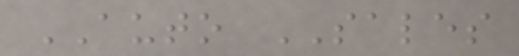AUTO SALES
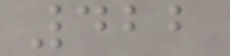422
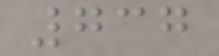737
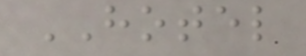HOTEL
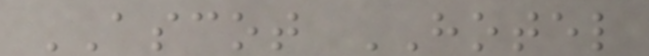ASCOT HOTEL
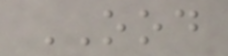OOD
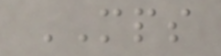MPS
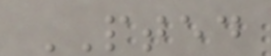PTED
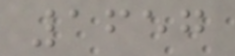1657
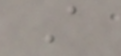A
